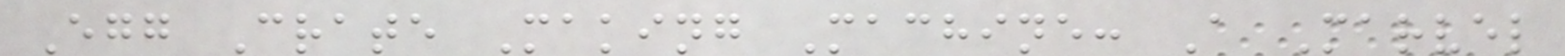Egg Crate Making Machine: A Marvel
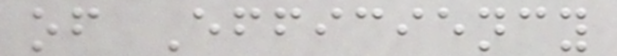of Efficiency
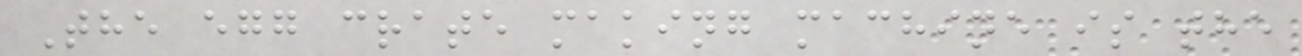The egg crate making machine is the
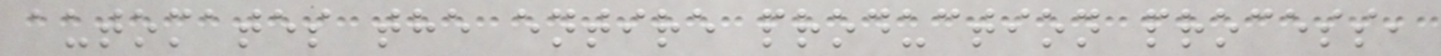automates the entire production process,
